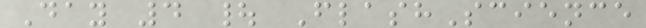Day 4 | FlashScience
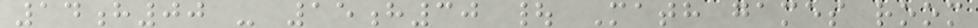14h00 - 15h30 | Math games room
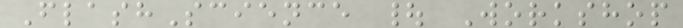FlashScience | Workshop
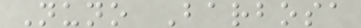Nuno Barbosa
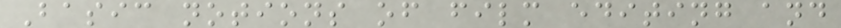Basic notions of film editing and
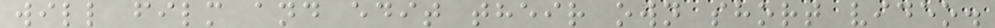will film and edit their own short video.
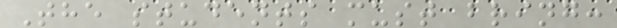The students must bring:
